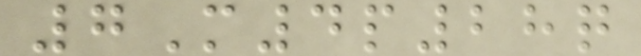7M4p28q
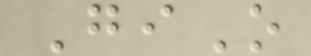GiO
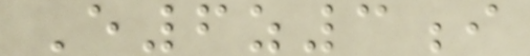E6z3i
